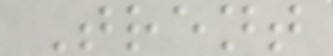Trent
